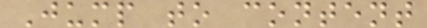Jump to content
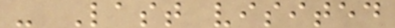- Last visited
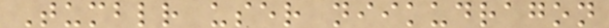Tumblr user niikudragon
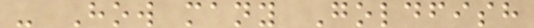- How many Goldfish
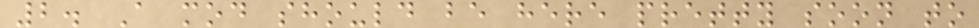2. A mod should be here pretty soon to
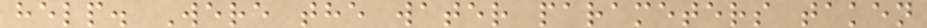help. Were the water parameters taken
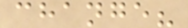change?
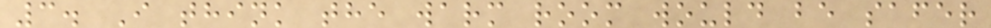3. I think the warm room would be safer
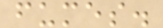fumes.
